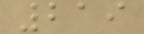219
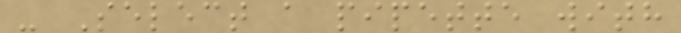- Select a pipette with
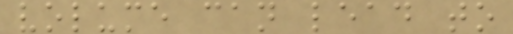volume can lead to
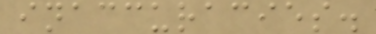inaccuracies.
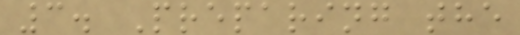3. Preparing the
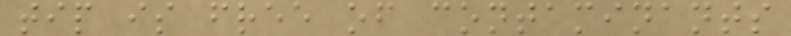tip is free of contaminants
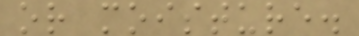or moisture.
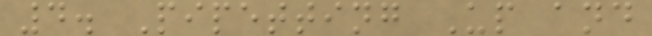4. Pipetting Up and
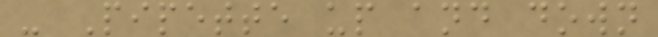- Pipette up and down
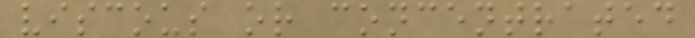viscous or concentrated
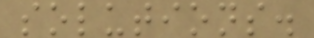solutions.
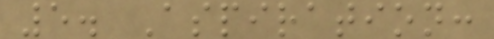5. Aspiration:
